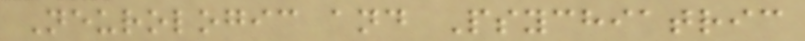Neurologic and Psychiatric
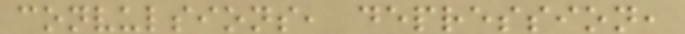convulsions, depression,
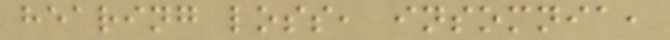hearing loss, insomnia,
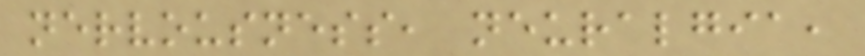nervousness, neuralgia,
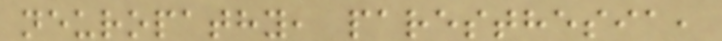neuropathy, paresthesia,
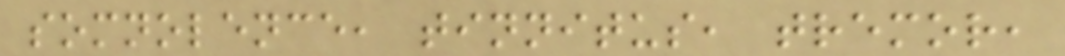somnolence, tinnitus, tremor,
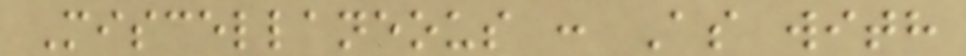Miscellaneous : As with
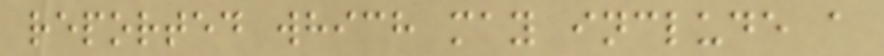reported which may include a
